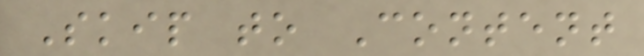Skip to Content
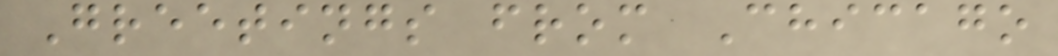Greetings from Chicago
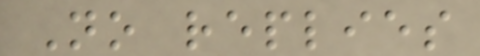No replies
